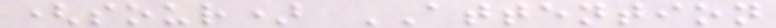(sour) ATTENTION
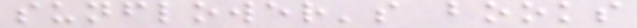sunflower's books
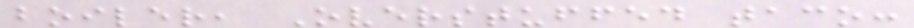boiler, Overstuffed taco:
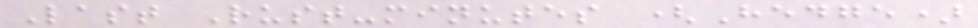Last Rust-minutes (Hedge)
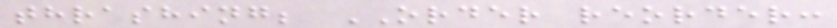thrashing; ORDER reorder:
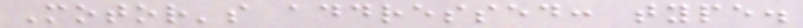Motor's addressed: type.
